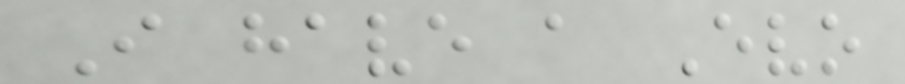I have a Evo
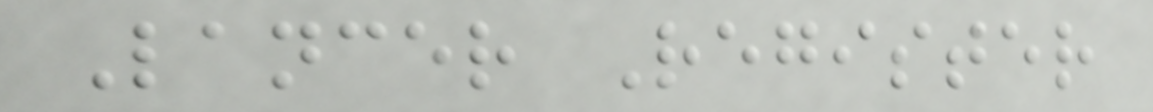Lancer Register
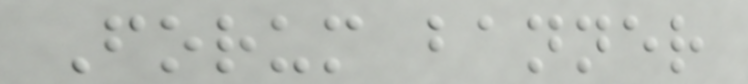Forum banner
